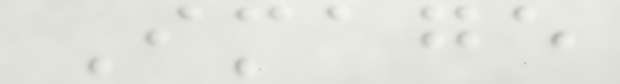Image
